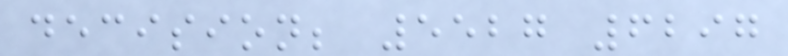decision; 5527 6297
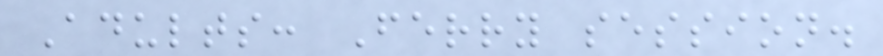Adults: Ferry session.
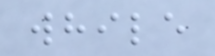while
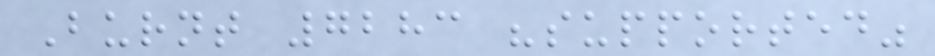Burnt 7283 "supported"
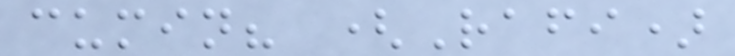cumin? (Rafi)
